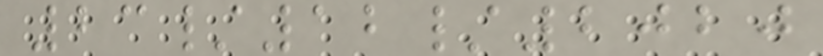23/12/2020
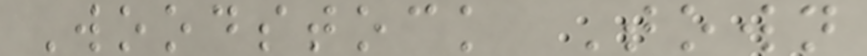Woodstock Town
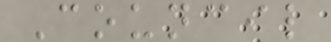Council
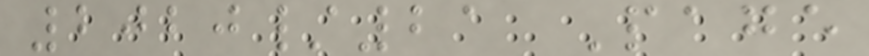2020/21 Page
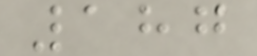187
